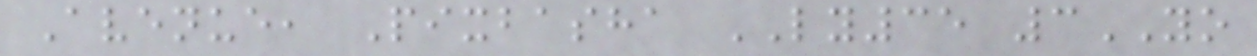Avenue, Pixbasha LY35 3YO
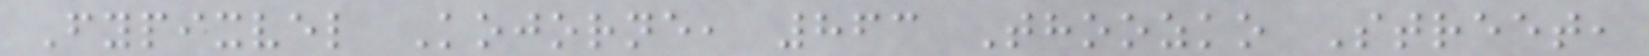Fypixvel Kojorne, 863 Thoozko Street,
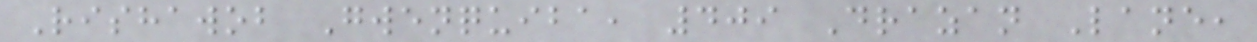Rishawob Gwenquiba, 409 Drazan Lane,
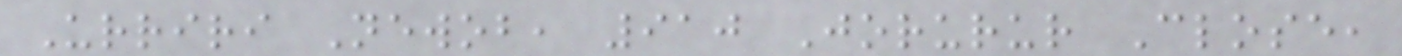Urriri Newob, 910 Jorurur Close,
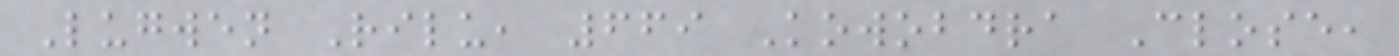Lugwen Rilu, 669 Kowobdra Close,
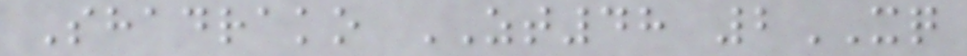Shadrako ZT48 2XQ
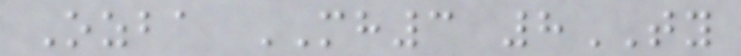Ozba MH3 8TY
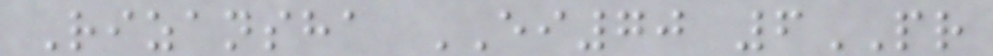Rizansha EI70 6PR
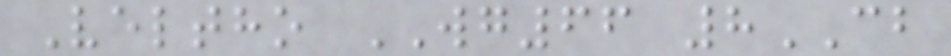Veltho WG66 8CB
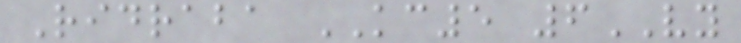Ridraba KC5 6VY
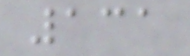131
